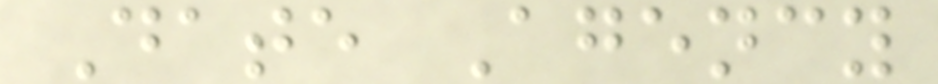Date Agency
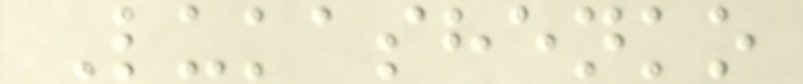Lukashenko
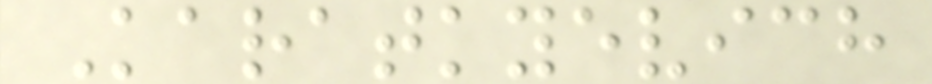Karatkyevich
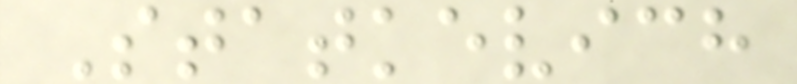Statkevich
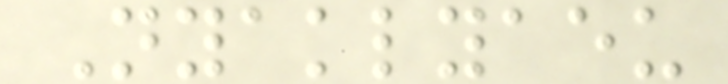Nyaklyaeu
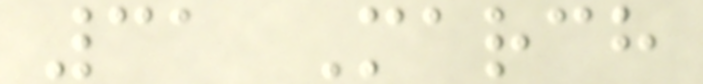31 March
